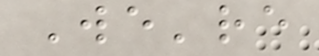We're
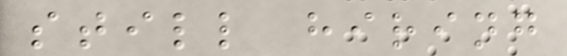still hiring
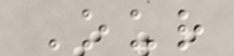Our
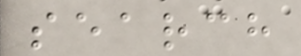search
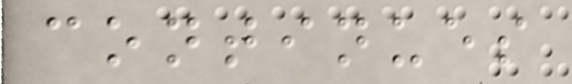continues
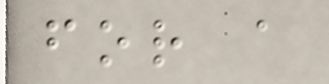for a
